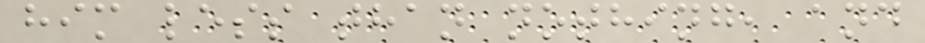him less than nothing, and
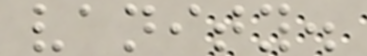vanity.
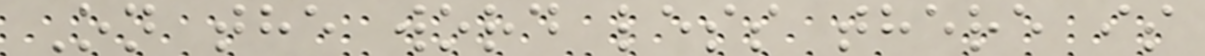On the word less there is
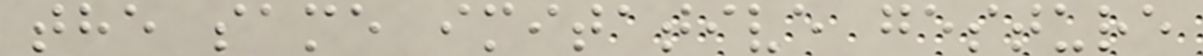the same imitative gesture
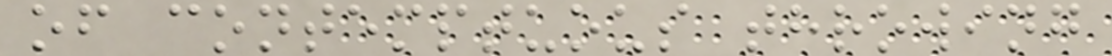of contemptuous throwing
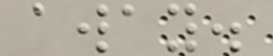away.
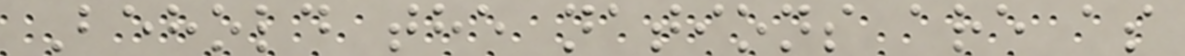Behold the nations are as
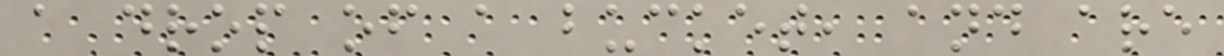a drop of a bucket, and are
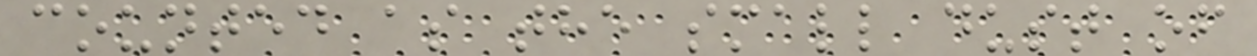counted as the small dust of
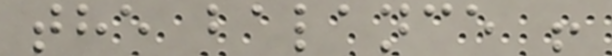the balance !
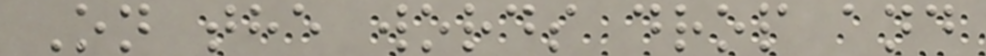On the words drop and
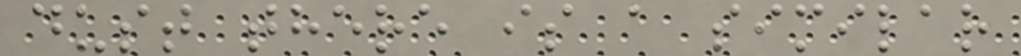dust there is a similar
